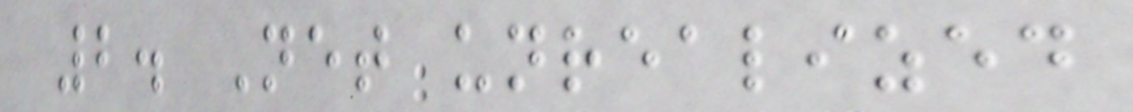2. Net unrealized
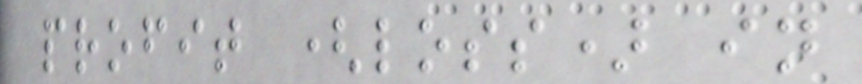profit (loss) in
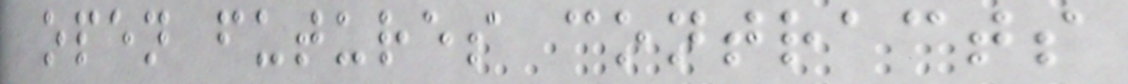open futures contracts
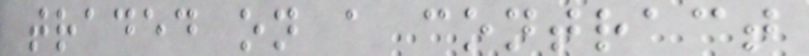traded on a contract
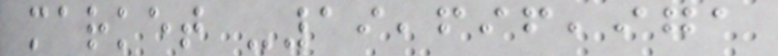market -19,696,971
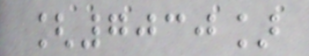[7030]
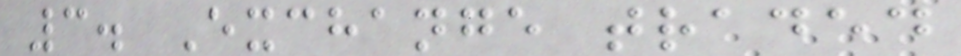3. Exchange traded
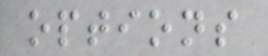options
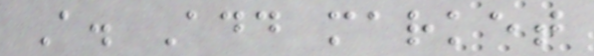A. Add market
